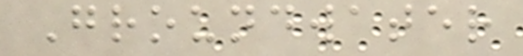Groundwater
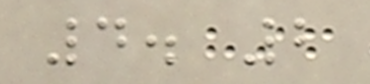4. 2
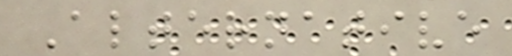Alternative
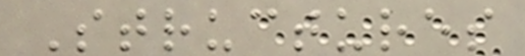Structures
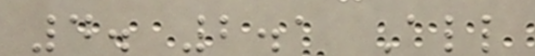4. 2.1 All
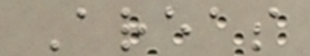Areas
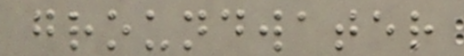groundwater
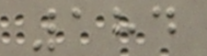184
